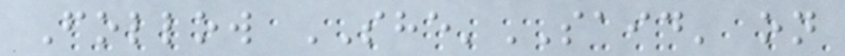Follow SHE'SAID' on
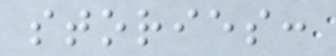stories:
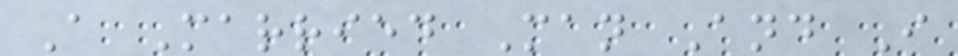A Married Man And I
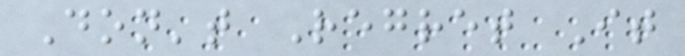Don't Regret It
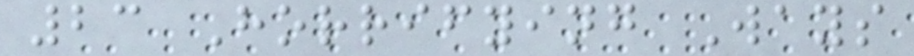23 Horrifying Ways
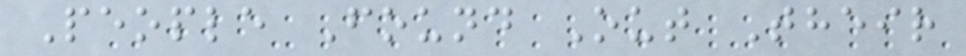People Found Out Their
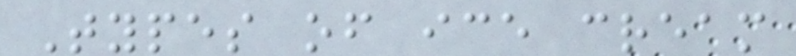Types of ice cream
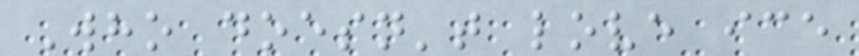Who doesn't love ice
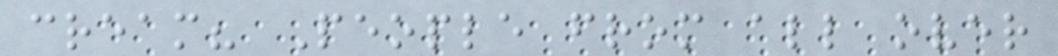cream? People from all over
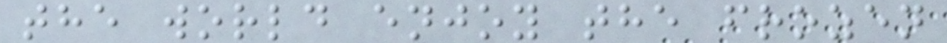the world enjoy the frozen
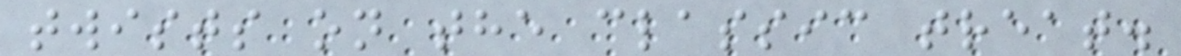twists on the classic treat.
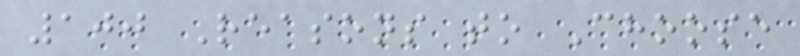100 Reasons to Choose
